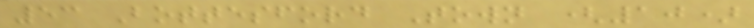53 Bottesford Town (10)
